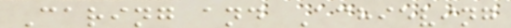Caring and Achieving
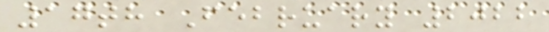17th February 2022
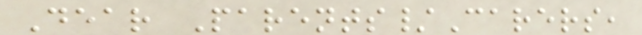Dear Parents/Carers,
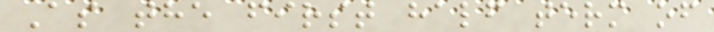As the first half term of
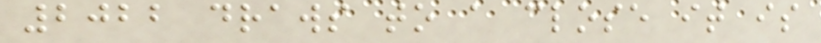2022 draws to a close it is
